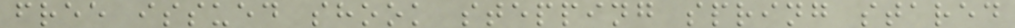free issued shook stepping spring stared
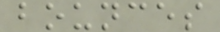bounces
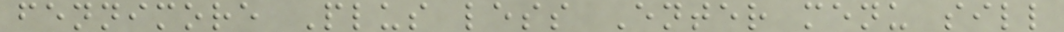fennimore Plus less Enter menu sill
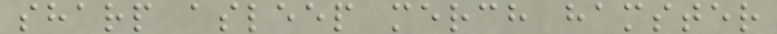sharp asleep merch hamster
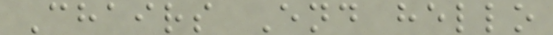Chairs End hello
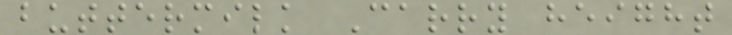buttermilk Carry height
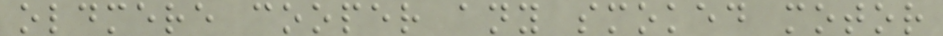oldmere cooper any smoked motor
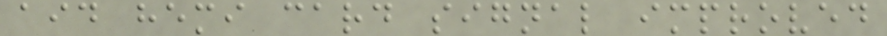aid hemi card signal improved
